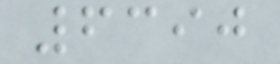6390
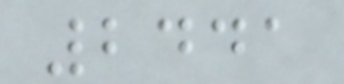2441
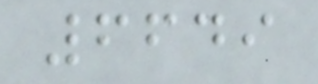6649
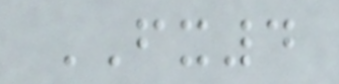FX4
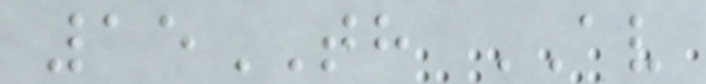15TH AV
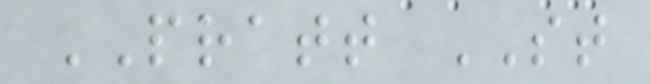PRATT ST
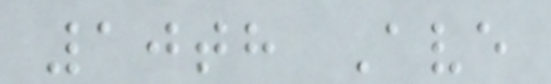10th Ave
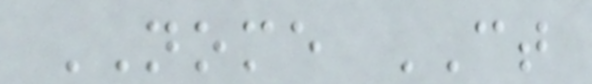NOME CT
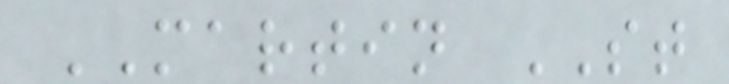MARTIN ST
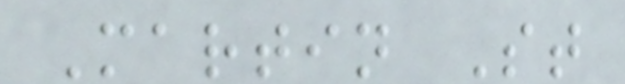Martin St
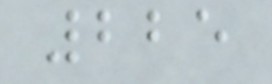225
